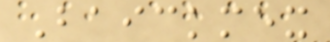Baickmex
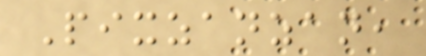Pixzanzan,
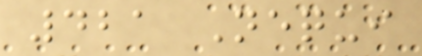421 Nequi
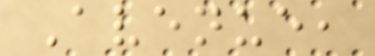Avenue,
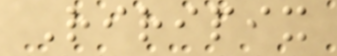Riripix
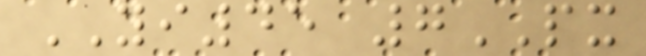YI45 7PX
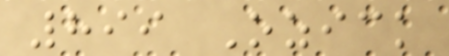899 Ozick
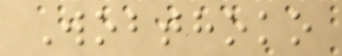Wobthoko
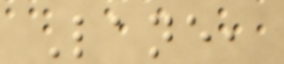Lane,
